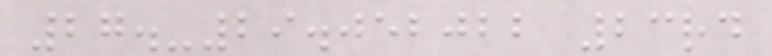27.-29.052022 23rd
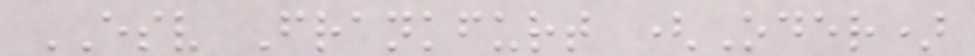ESV Frankfurt (Oder)
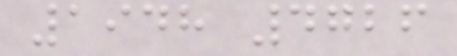1948 4726
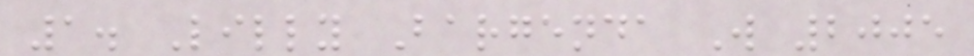1. Lilly Bargenda W 2005
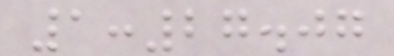1:27.07
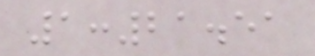1:21.51
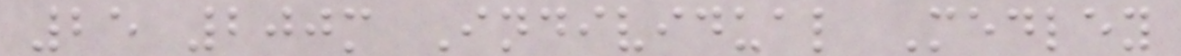25 200m Individual Medley
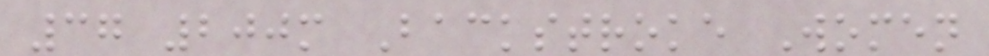37 200m Backstroke Women
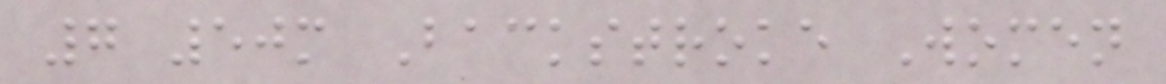7 50m Backstroke Women
